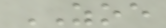ZOE
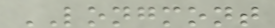LONGMONT
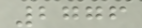2776
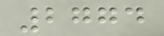2774
